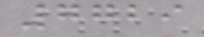7729
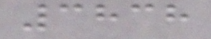3838
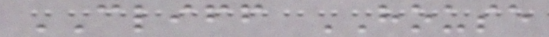CLIFF HOUSE
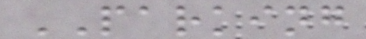PARKING
